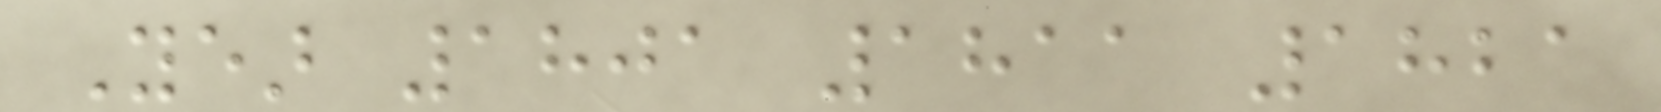Year 1801 1811 1821
